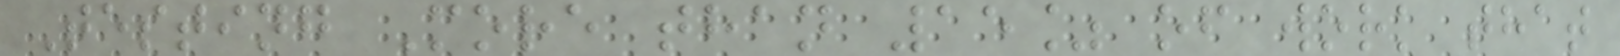Testing More than 15% of work that
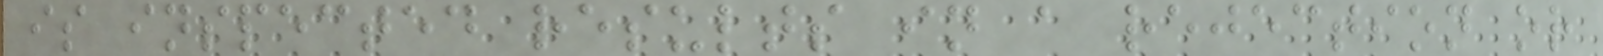is inspected results in a rejection or
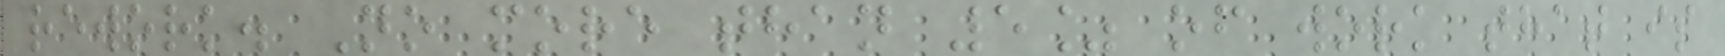rework. No more than 5% of work that is
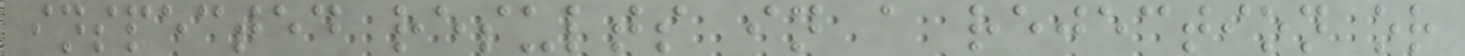inspected results in a rejection or
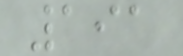191
